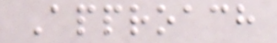Approach
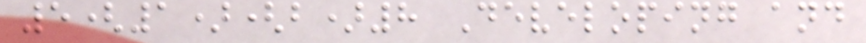5(1)(b)8 Developing and
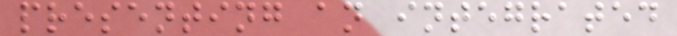presenting an integrated
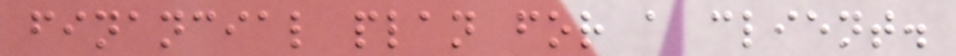financial plan for a client.
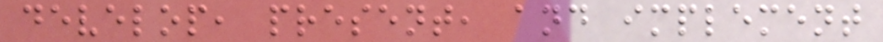develop, present, and implement
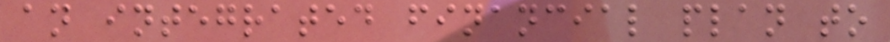an integrated financial plan to
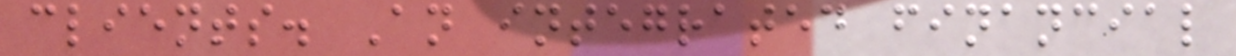clients. An integrated financial
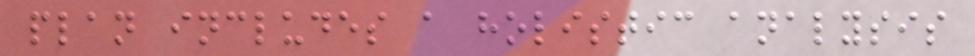plan includes a holistic analysis
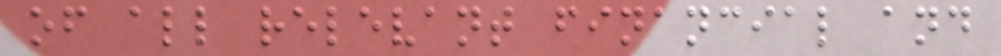of all relevant financial and
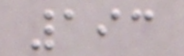193
